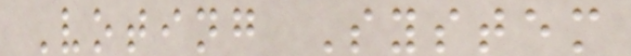Voting System
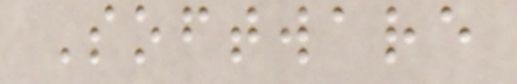Software
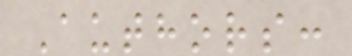Authors:
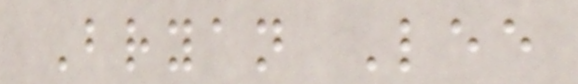Bryan Lee
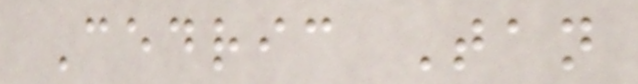Cedric Tan
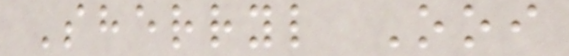Sherryl Ooi
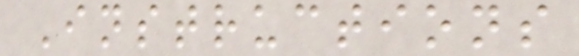Instructions
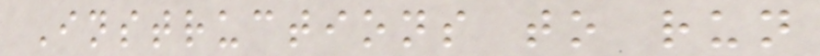Instructions to run
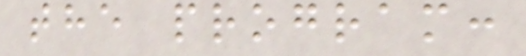the program:
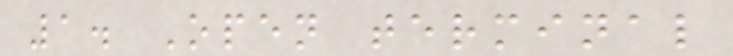1. Open terminal
